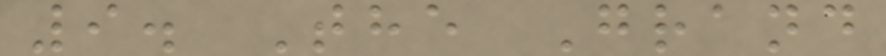9. The Grand
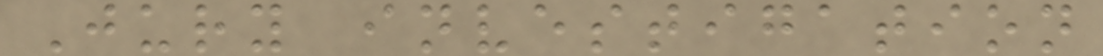Jury investigation
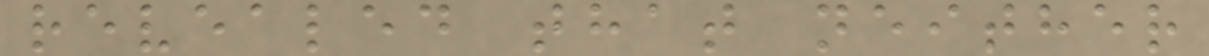revealed that neither
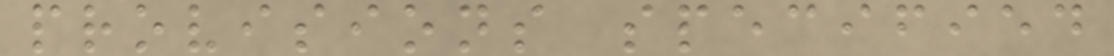provisions specified
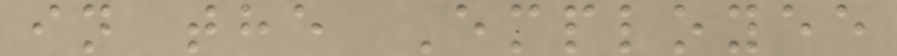in the Employee
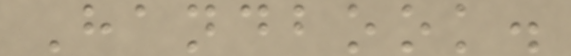Handbook.
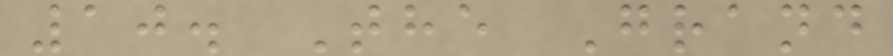10. The Grand
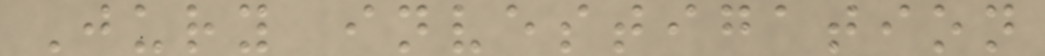Jury investigation
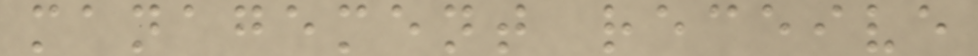management receive
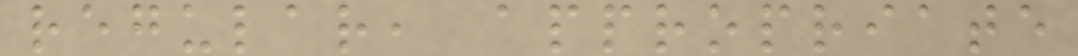regular, appropriate
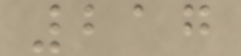217
